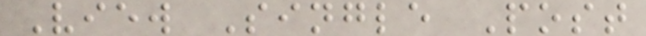View Single Post
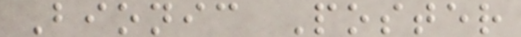Bionic Poster
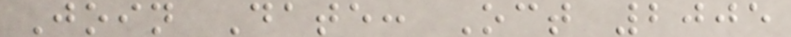Join Date: Oct 2005
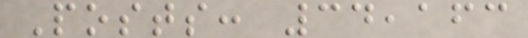Posts: 34,163
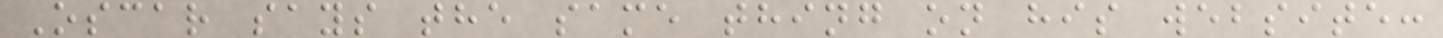Oscar says the same thing on his website:
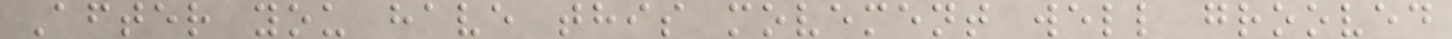After you have this movement well grooved
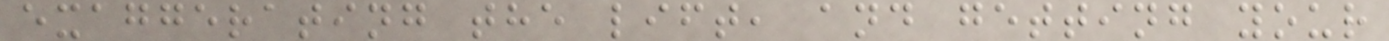exaggerating the lift, and getting your
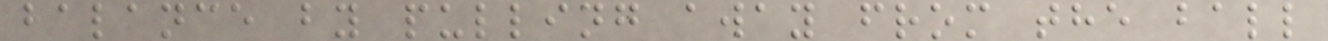balance by pulling away from the ball
